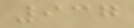937
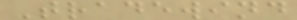Tradewind
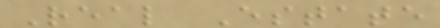Real Estate
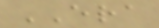ERA
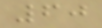60
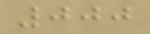000
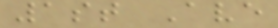1st Ave
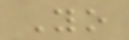Yo
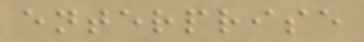enterprise
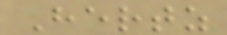Hertz
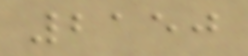2150
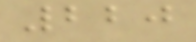220
